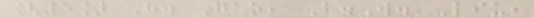[5] H. Gao, B.W. Liu,
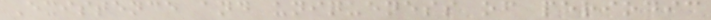Existence and uniqueness of periodic
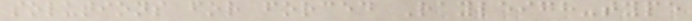solutions for forced Rayleigh-type
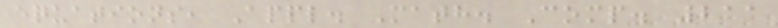equations, Appl. Math. Comp. 211
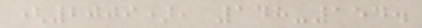(2009), 148-154.
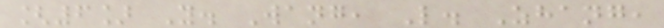[6] Y. Wang, L. Zhang,
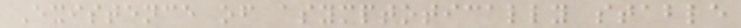Existence of asymptotically stable
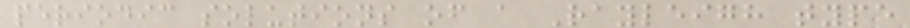periodic solutions of a Rayleigh type
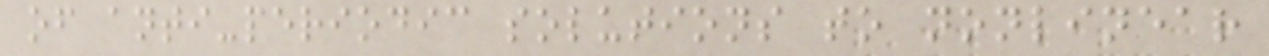of anti-periodic solutions to nonlinear
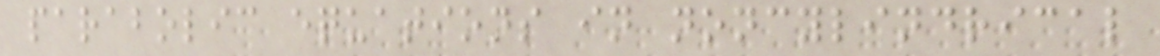parabolic equations in noncylindrical
